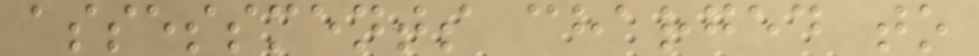assessments charged to
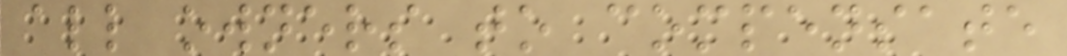all owners to compensate
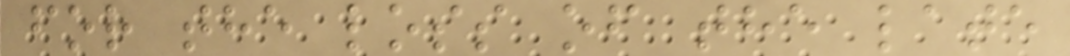for the loss of the late
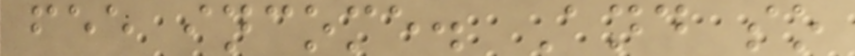fee income. And so
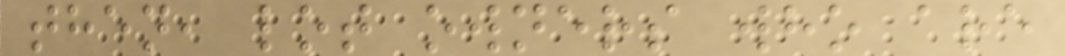then, lot owners who are
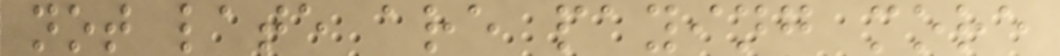not late are paying more
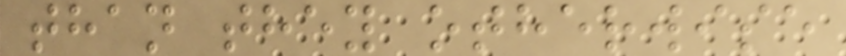than they otherwise
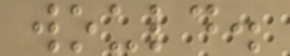would.
